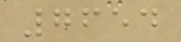7654
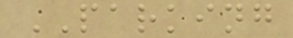PARKING
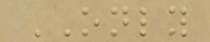ONLY
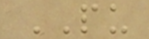PU
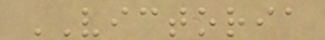VICTORIA
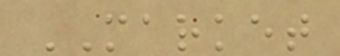MARKET
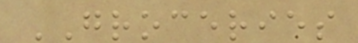GROCERIES
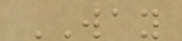WAY
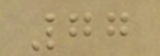77
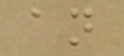an
